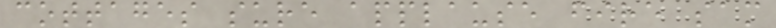cottages sure applause fire sam
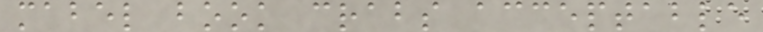mabel book crabs acceptable
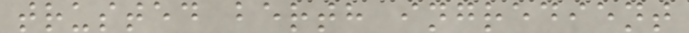trusted berth ingredient
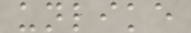unlike
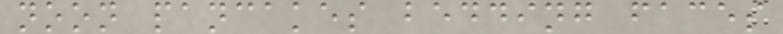noon pancakes bedding faces
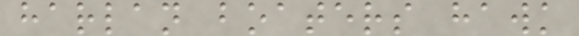harlan boaters hawk
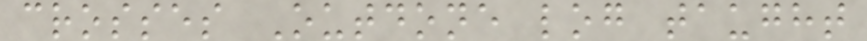crosses Outdone log taught
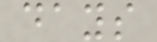days
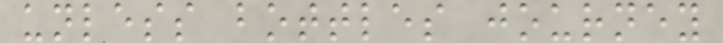unless bottles journey
